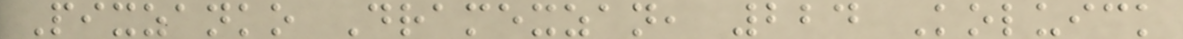Pixzanko Dramexzan, 224 Koluick
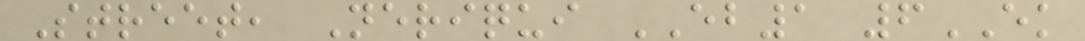Street, Neriqui EB1 6EK
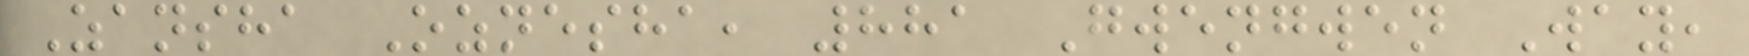Zansha Oznesha, 881 Gwengwen Way,
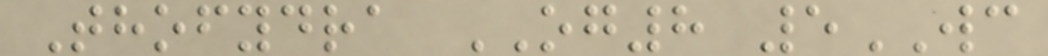Thofydra OG8 5WC
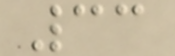33
